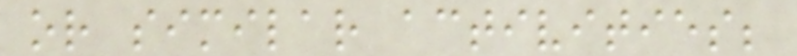or similar activities;
